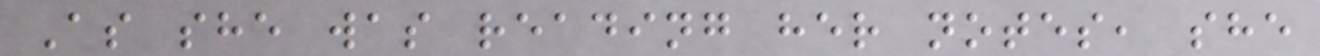As she was reading her notes, she
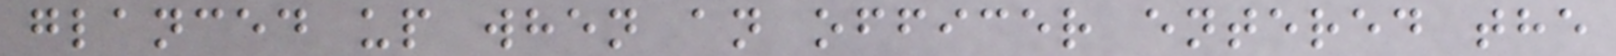glanced up when an officer entered the
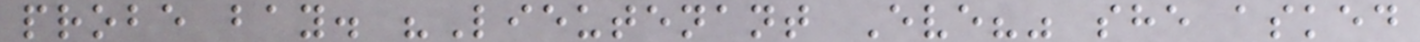probe bay. "Lieutenant Eve?" she asked
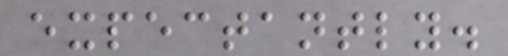expectantly.
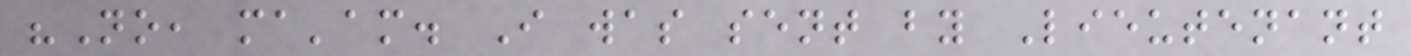"No, ma'am. I was sent by Lieutenant
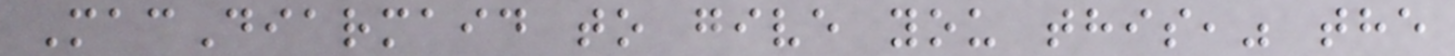MacDiarmaid to give you this," the
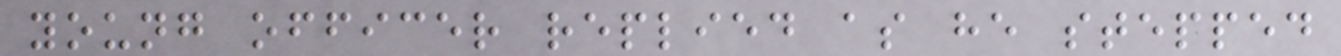young officer replied as he stepped
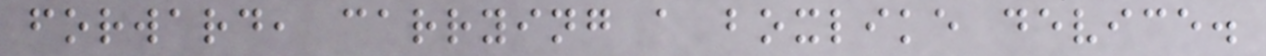forward, carrying a boxlike device.
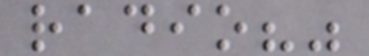radio?"
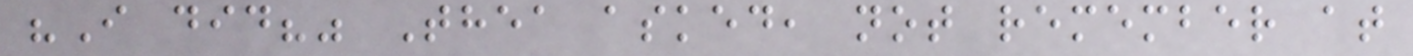"I did?" Thea asked, not remember at
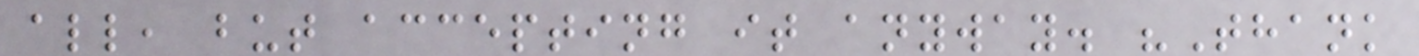all, but accepting it anyway. "Thank
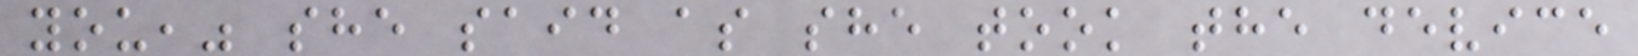you," she said as she took the device
